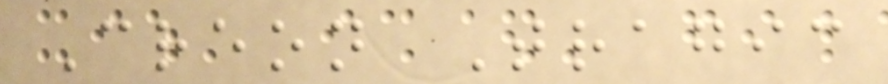Creon Tragic
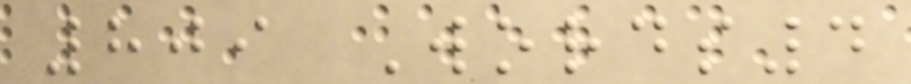809 Words4
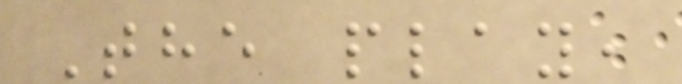The play,
